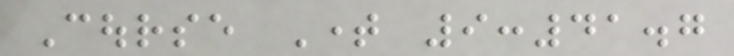Course Time 9:41.7
